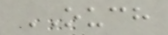OUCH
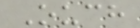Ouch
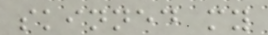skinned my
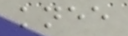knee
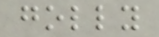golly
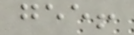gee!
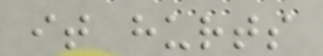it hurts
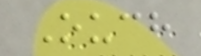Ouch
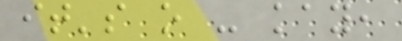it's o - kay,
